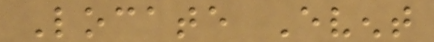Locate Event
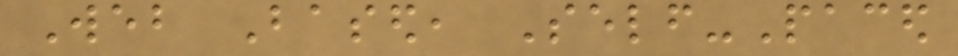Web Based, Self-Paced
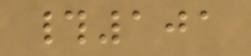#101
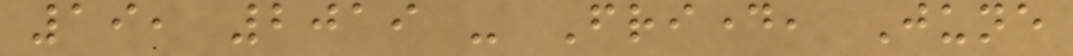19, 2019 - Friday, June
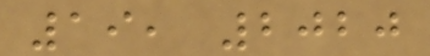19, 2020
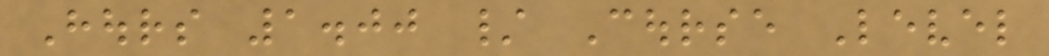Hours 1.00 / Course Level
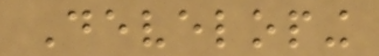Developing
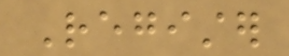Register
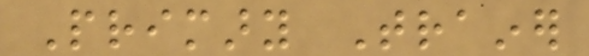Primary Trainer
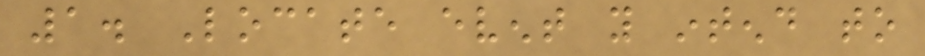1. Locate event you intend to
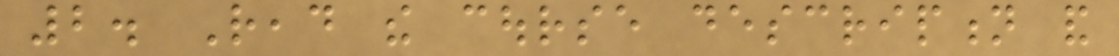2. Read the course description and
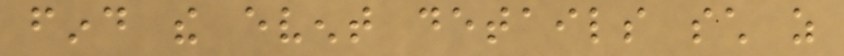find the event details such as
